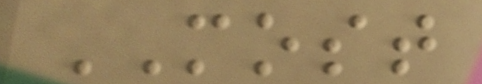MOST
